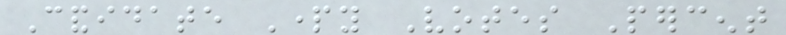Candidate Party Votes Percent
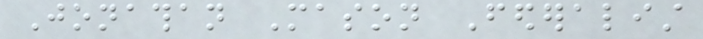Jonathan Mason Federalist
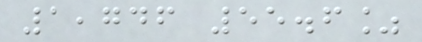1,746 55.6%
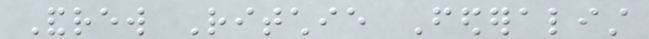Andrew Ritchie Federalist
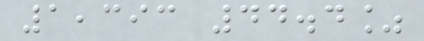1,393 44.4%
